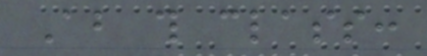About this class:
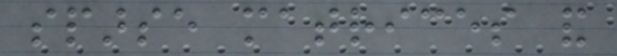sparse matrices and
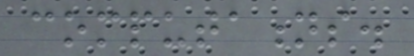computations.
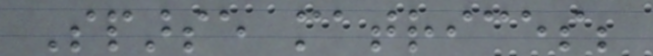Sparse matrices;
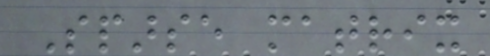Sparse matrix
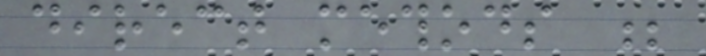direct methods ;
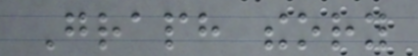Graph theory
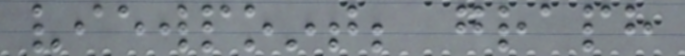viewpoint; graph
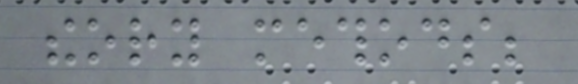theory methods;
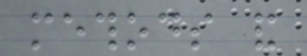methods and
